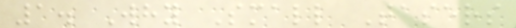1. Why Small Tasers
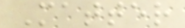Matter
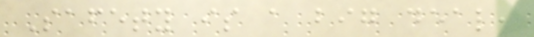Safety is a big deal,
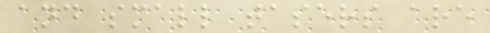and small tasers are
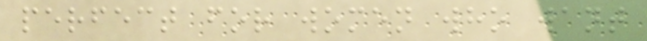perfect for women who want
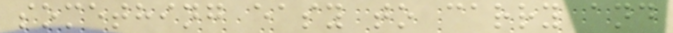something easy to carry and
